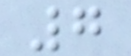7
